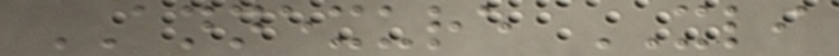ANNEXURE XLI
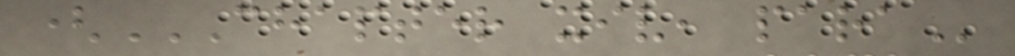(CHAPTER XIV, PARA
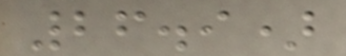26.9)
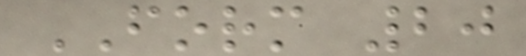FORM 20
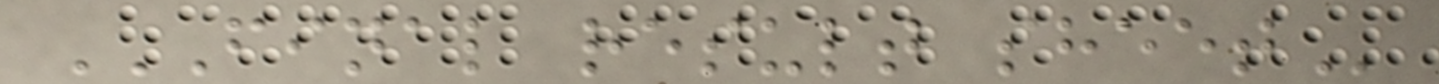FINAL RESULT SHEET
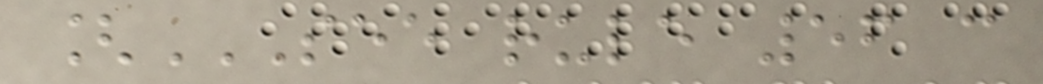[SEE RULE 56 C
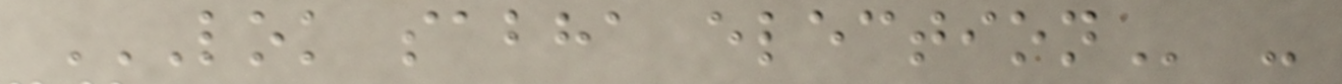LOK SABHA ELECTION -
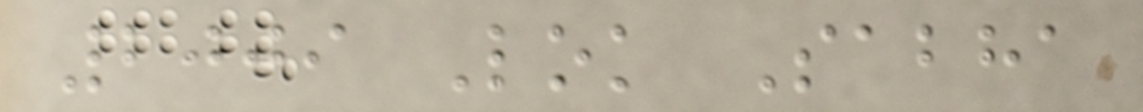2009 Lok Sabha
